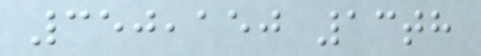350,150 13th
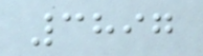3897
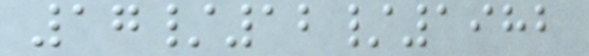17/12/1982
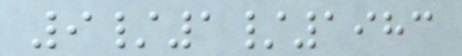9/1/1983
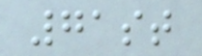71st
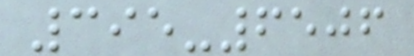395-6506
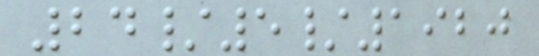24/5/1920
